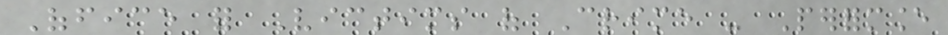Office for Victims of Crime - Performance
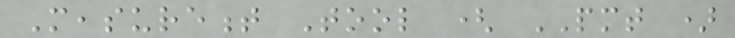Measurement Tool ( PMT )
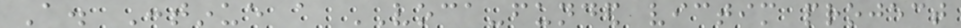A. Continue a VOCA-funded victim project
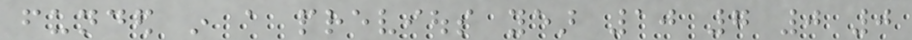funded in a previous year 10 7 0 0
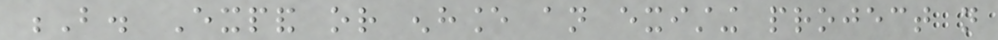B. Expand or enhance an existing project not
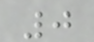0
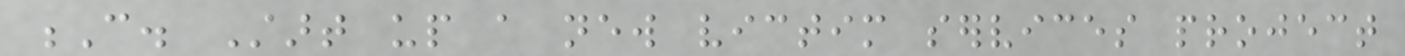C. Start up a new victim services project
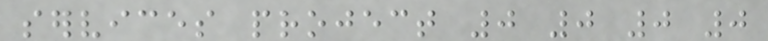services project 0 0 0 0
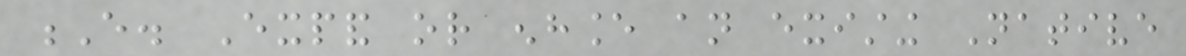E. Expand or enhance an existing Native
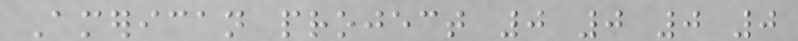American project 0 0 0 0
